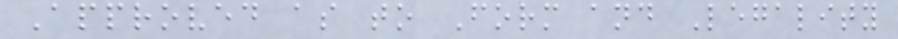Approved as to Form and Legality
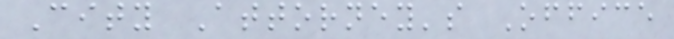City Attorney's Office
